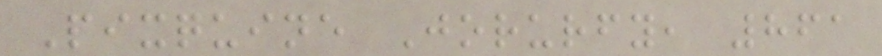Pixquine Jorurfy, 861
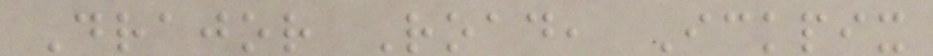Drajor Road, Ickpix
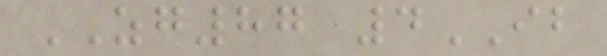ZG87 4IB
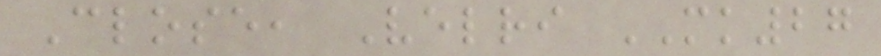Close, Velri MK27
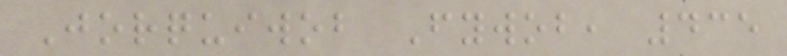Jorquiwob Fywob, 435
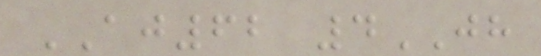AJ62 4JH
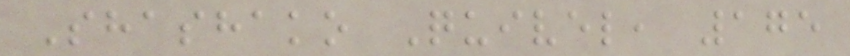Shashako Quivel, 175
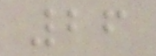26
